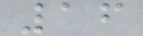16
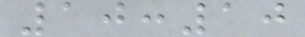10:10
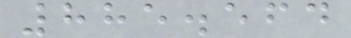885.564
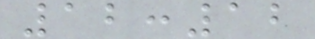12:12
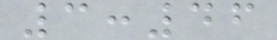3:46
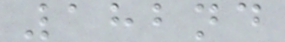182nd
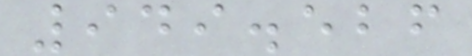949.526
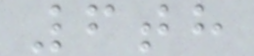6th
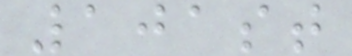101st
